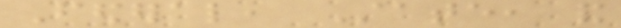Federal, State, and
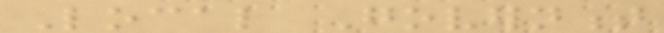Local Government
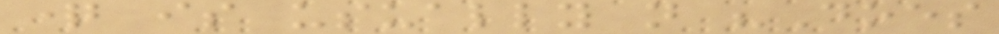question is usually not "Does
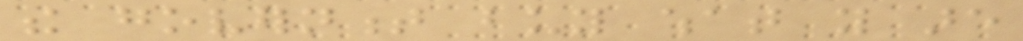the government buy what you are
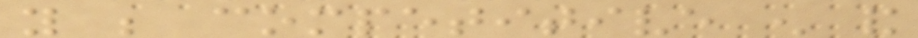you be competitive enough and
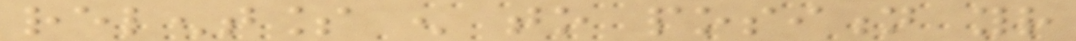relentless enough to position your
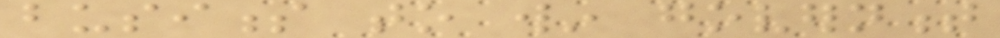business to win government
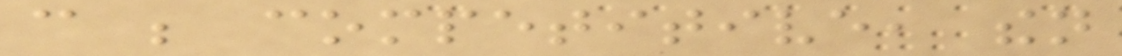can be competitive, then
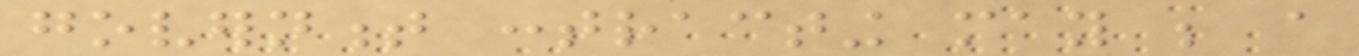government contracting may be a
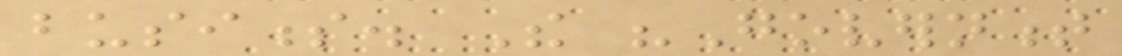business. The "Government
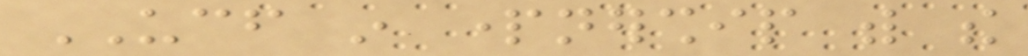UCF in partnership with the
